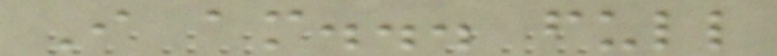I am... full
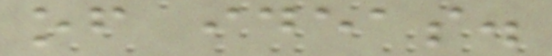of ideas.
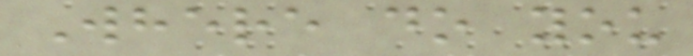Where do you
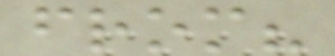from?
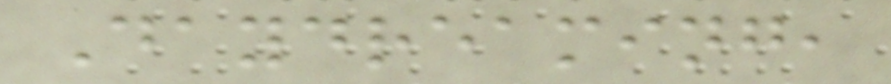Daydreaming,
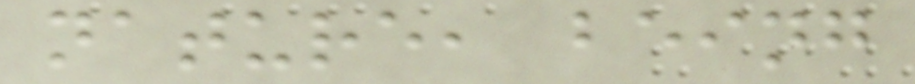nature, being
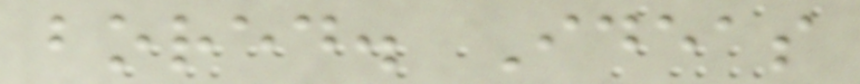bored. Ideas
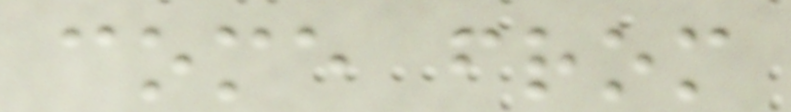come from
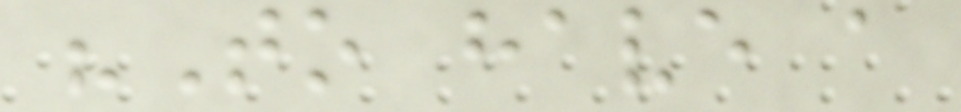"To have a
